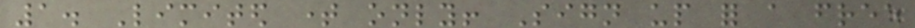1. Limited time only! Sign up for a free
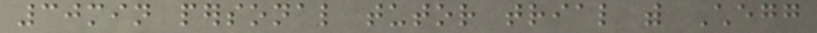30min personal tutor trial with Chegg
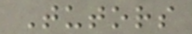Tutors
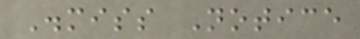Dismiss Notice
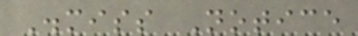Dismiss Notice
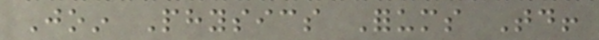Join Physics Forums Today!
